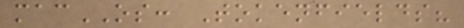macOS: Tokenfields?
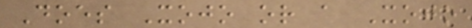Does Xojo or a Xojo
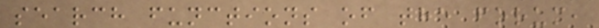search functions of the forum,
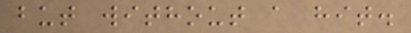but without a hit.
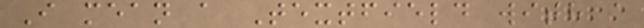I mean a Textfield with a
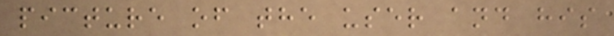picture of the user and his
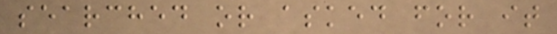searched or asked for it
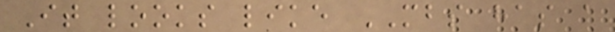It looks like MBS has a
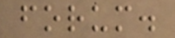forum.
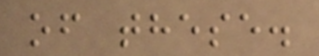of these.
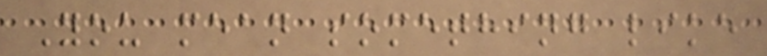You mean something like
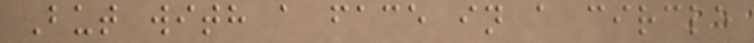But with a face in a circle
